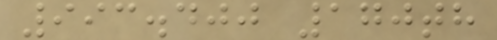993.400 170th
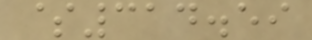$314.59
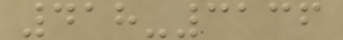418-3136
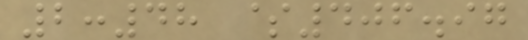2:48 $406.97
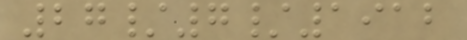27/7/1912
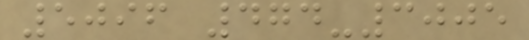5096 474-3005
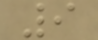9
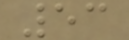53
